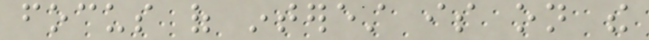focus of interest is on the
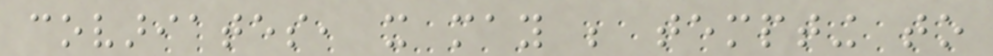covariates, it may be tempting to
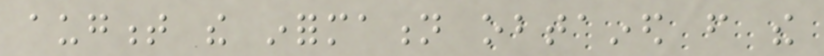augment the information obtained from the
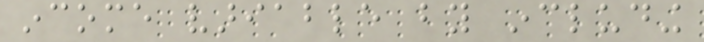income variable by including
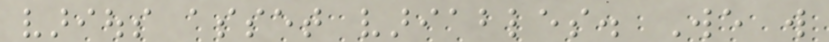various asset variables. We will
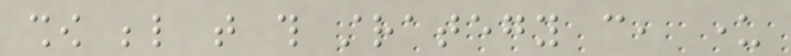show below that this strategy can, under
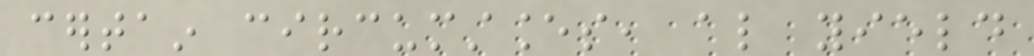certain circumstances, also yield
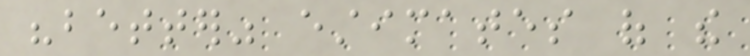"better" estimates of the
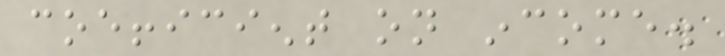coefficient on income.
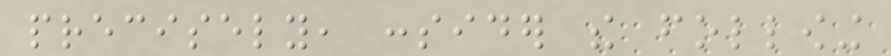precisely, consider the following
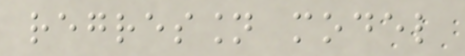regression model
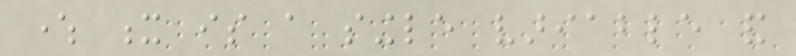where x is a single variable and
